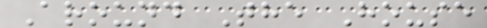Around The House
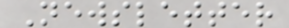Newsletter
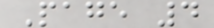Page 4
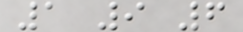1 9 6
